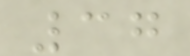37
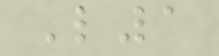L1
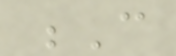C
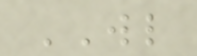WL
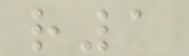r1
